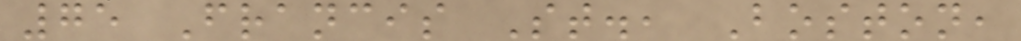75 Francis St., Boston,
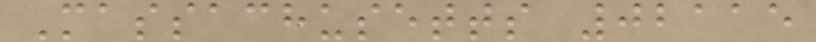Massachusetts 02115
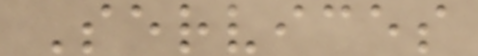Services
